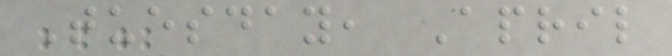Tuesday, April
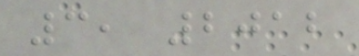3, 2012
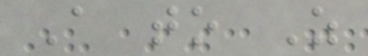A to Z
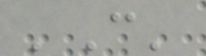'C'
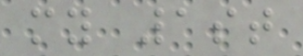my 1st
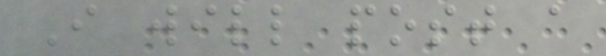I will post a
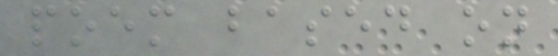poem based on
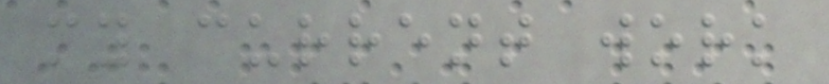my current work
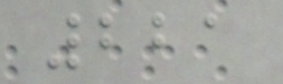221
